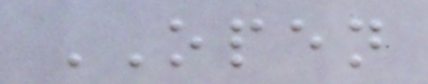OPEN
